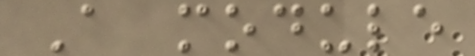A module
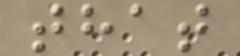that
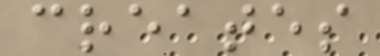creates
